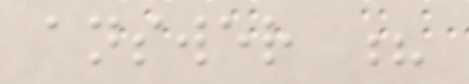answer ?
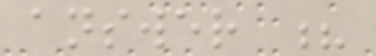answer ?
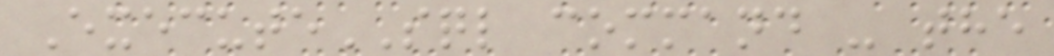ExecuteSQL command - the
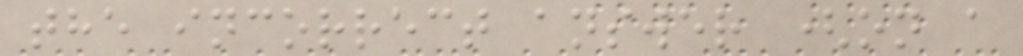the incorrect answer (on a
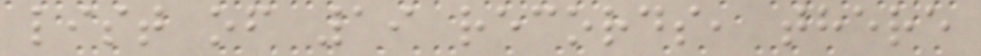list of 19 records, there
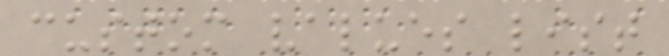custom values list
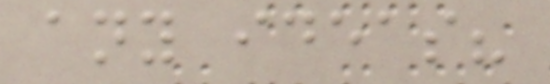any ideas?
